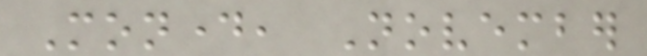Monday, November
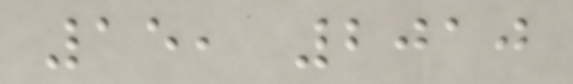15, 2010
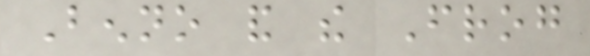Benno and the Frog
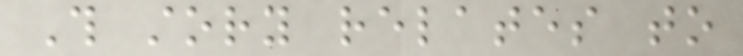This story relates to
